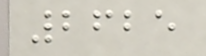2625
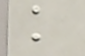k
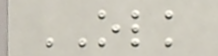OLK
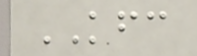KFC
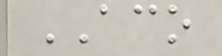ACO
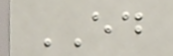ED
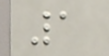1
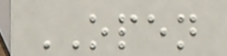OPEN
